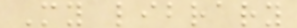My library
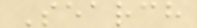Search
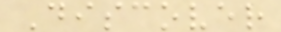Discover
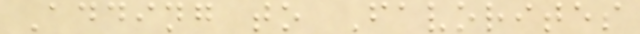Adding to Favorites
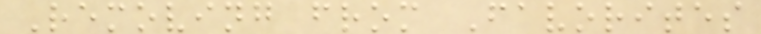Removing from Favorites
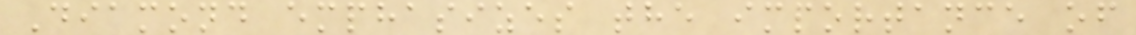Diamond emphasizes the importance of
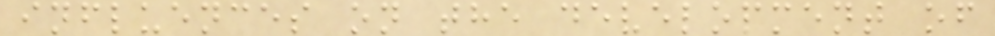influences on the development of
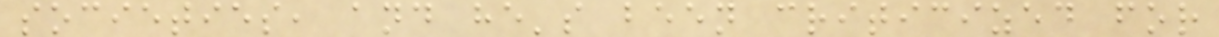societies, and he's been criticized for
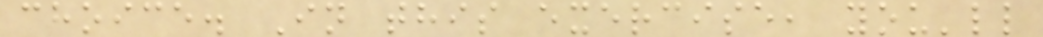choice. In this exercise, you'll
